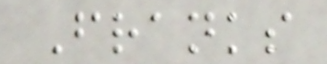Franks
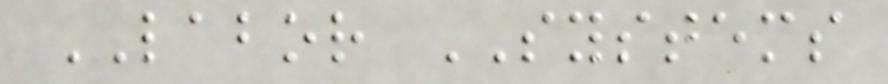LABOR SYSTEMS
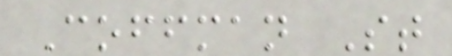Coffman St
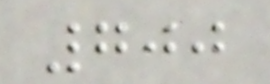700
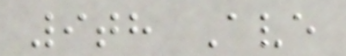9th Ave
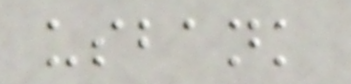usbank
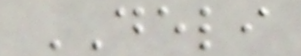DELI
